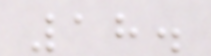18.
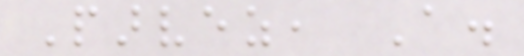Parvez, A.
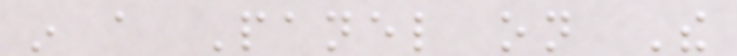in a Panel on The
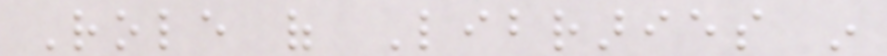Role of Libraries in
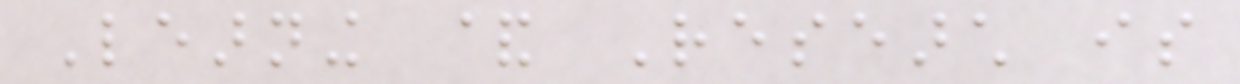Learning & Research is
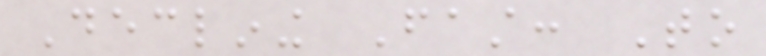Declining Fast: To
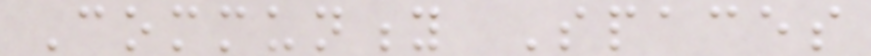Community Spaces
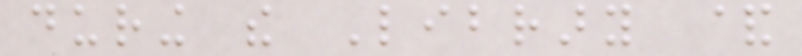during the Library &
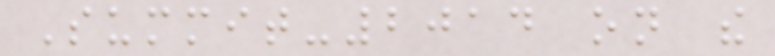Summit-2014 on the
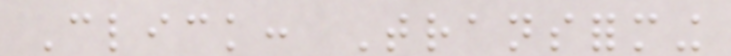Click: Transforming
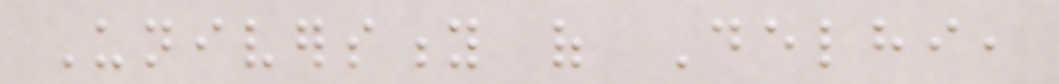University of Delhi,
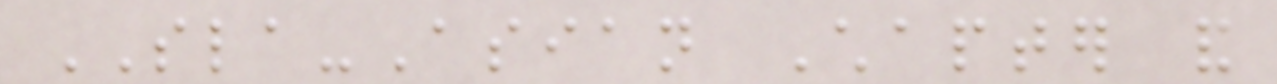SLA-Asian Chapter and
